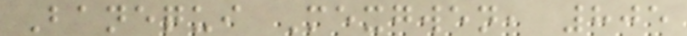Banequi Mexgwen, 805
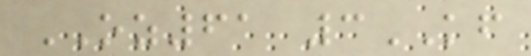OZ61 3KF
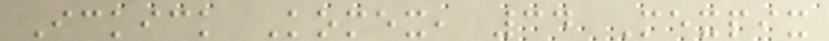Ickick Komex, 34 Mexpix
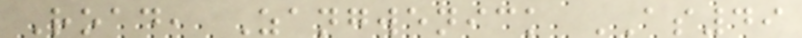Road, Zangwenick AS49
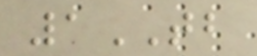1TB
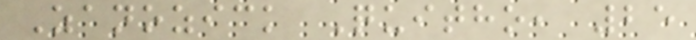Zanozick Quitho, 25
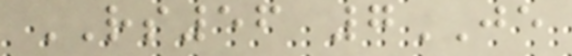RS56 7JE
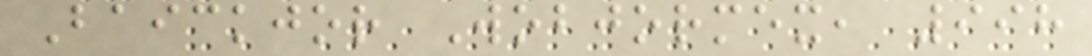Baickjor Wobjormex, 998
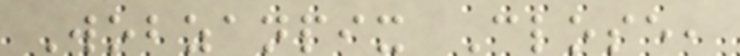Wobzanpix Close,
